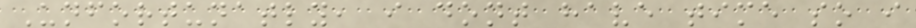Unfortunatly, i dont have time so i
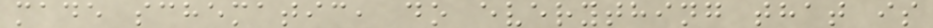made schematic, do everything that is
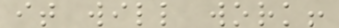it will work!
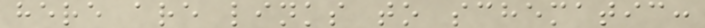here are links to schematic:
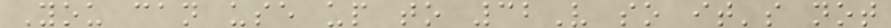You can use up to 32V so it's not
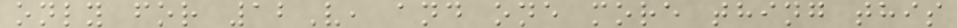only for 12V, and one more thing this
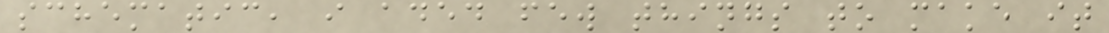schematic, i aded few things to make it
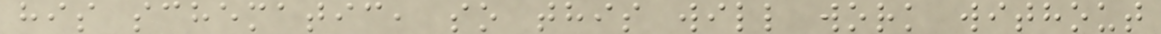his schematic, so this will work without
